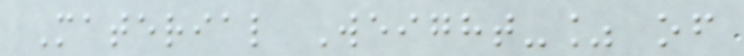Material Weight-% of
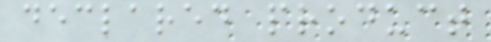declared product
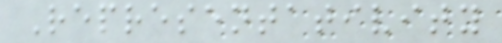Representativity
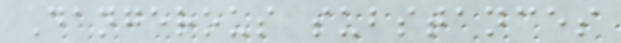Dangerous substances
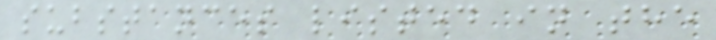substances listed in the
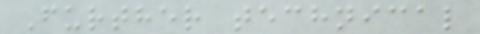Further technical
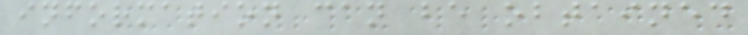information can be obtained
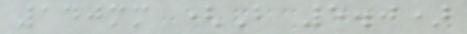140mm (B 5.0)
